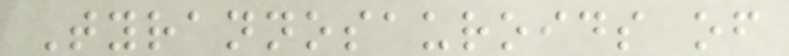Tyrannosauroids of
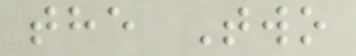the Two
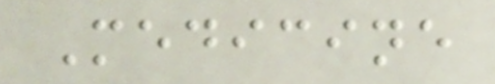Medicine
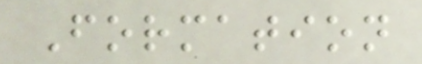Formation
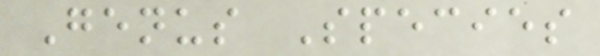Genus Species
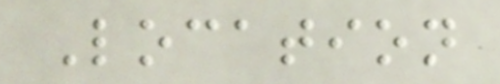Location
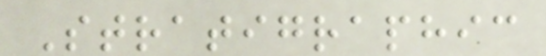Stratigraphic
